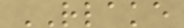RLAKE
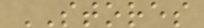STORES
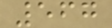567
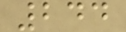244
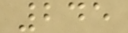245
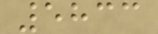5833
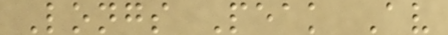Longs Peak Av
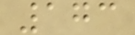173
